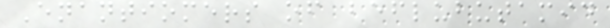Enantiomers of beflubutamid
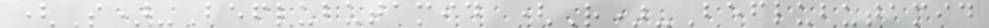(S)-Beflubutamid (R)-Beflubutamid
